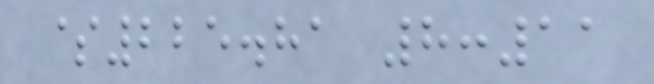$225.81 8:11
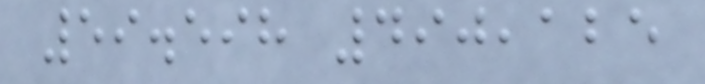59.598 490,125
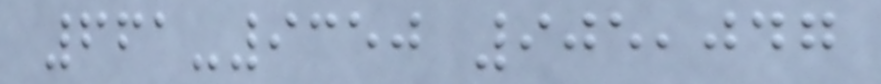661-9350 905,047
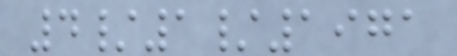4/1/1971
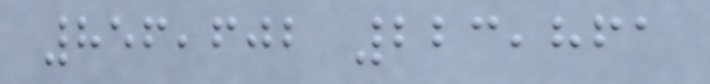856,602 223,861
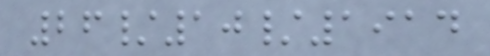26/10/1914
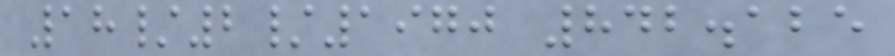18/2/1970 842.125
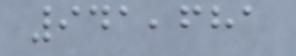941,681
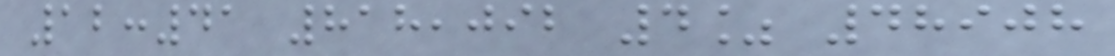12:41 818,092 4% 48908
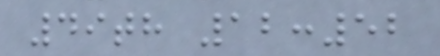49th 12:52
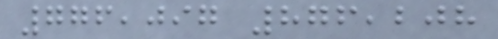776,097 876,208
